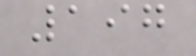197
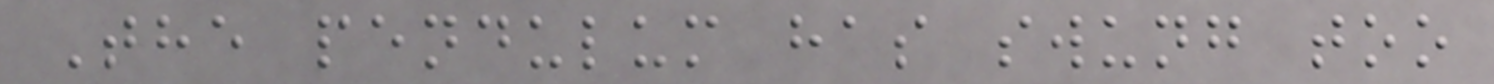The pendulum has swung too
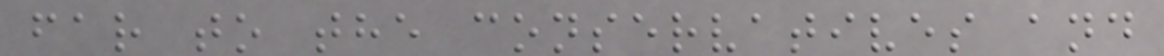far to the conservatives and
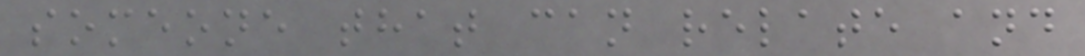someone that can relate and
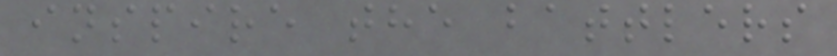inspire the battlers
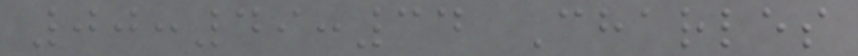00:49:34 Charles
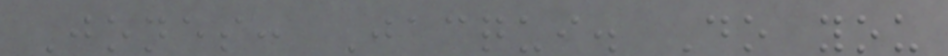Jones: Jacqui. Do you
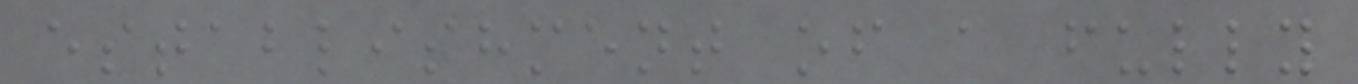establishment of a fully
